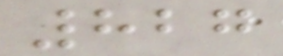827
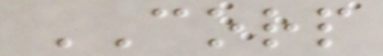CORP
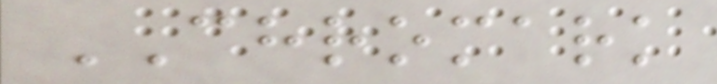CHROMARK
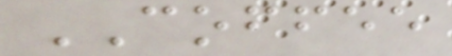COFFEE
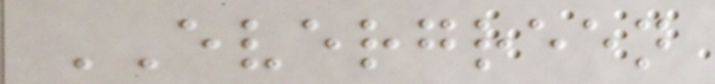EVERGREEN
